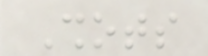Shots
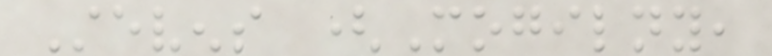Stevens (Mogilny,
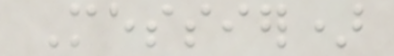Messier)
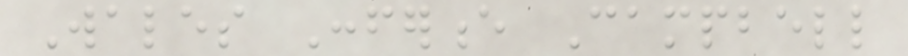Wales Conference Campbell
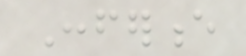Conference
